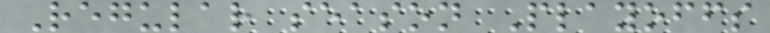Regular season Playoffs
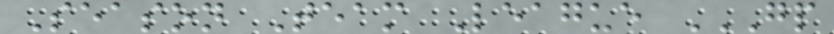Season Team League GP
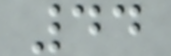44
